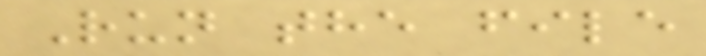Run the file
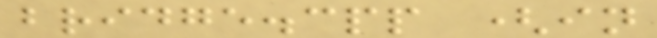bridge.cpp (in
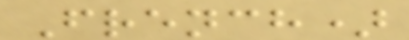French)
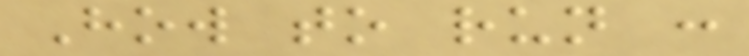How to run :
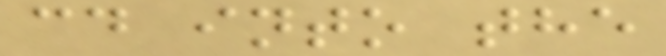cd into the
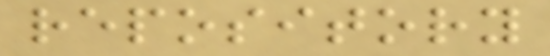repository
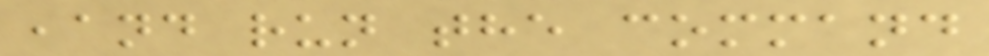,and run the command
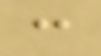:
